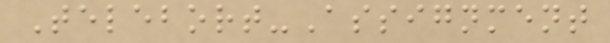Telebort-Assignment
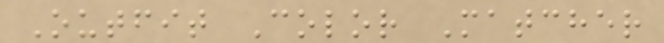Outfit Color Matcher
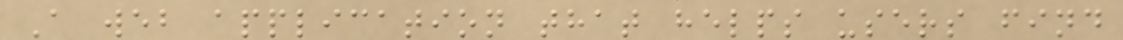A web application that helps users find
